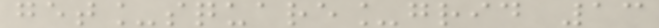get_square_grid 13
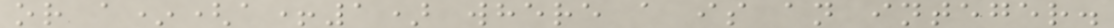or a*(a+1) where a is an integer.
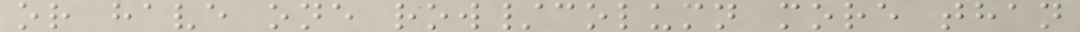or have one row/column more than
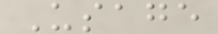Usage
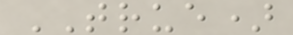TRUE)
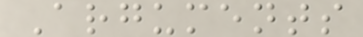Arguments
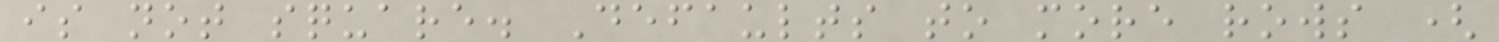is not square. Defaults to more rows (
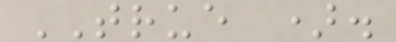TRUE ).
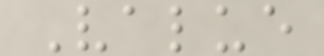Value
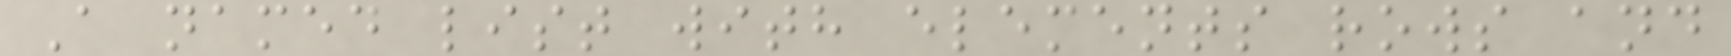A named list with elements rows and
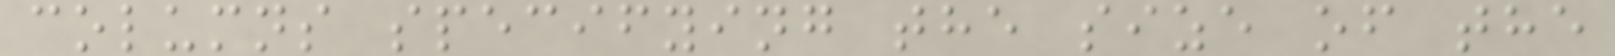columns specifying the size of the
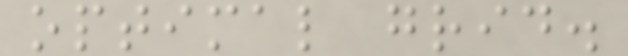optimal grid.
